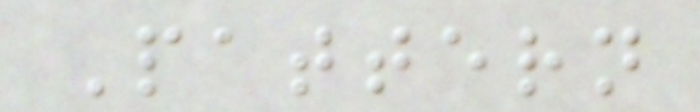Pattern
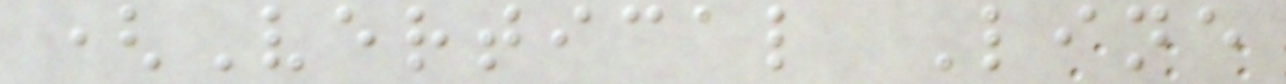(Vertical Line
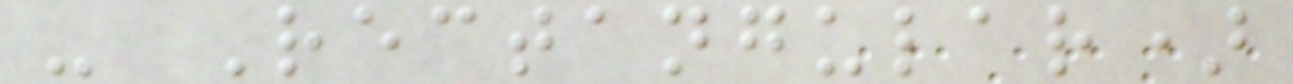- Rectangular)
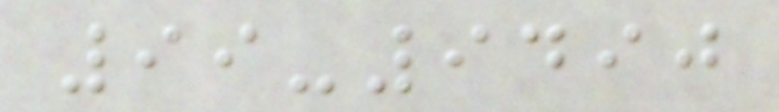99-9490
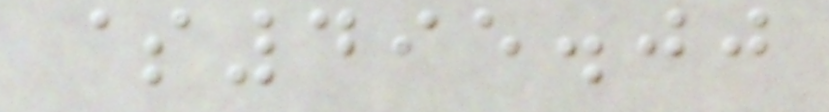$495.00
